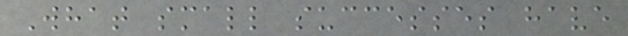What small successes have
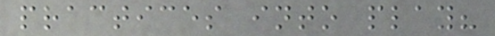practices into play?
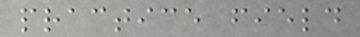practice field
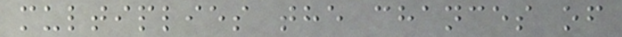multiplies the chances of
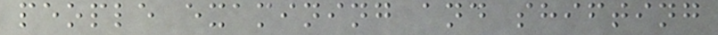people examining and shifting
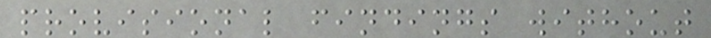provisional findings without
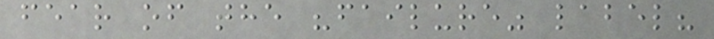fear of the "failure" label?
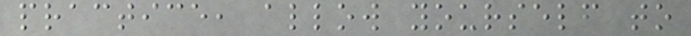practice, allow yourself to
